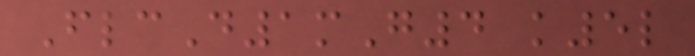FlcD1mG4 k5l
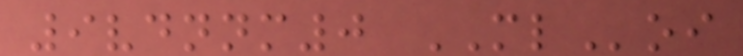9vdnnm0 MLoi
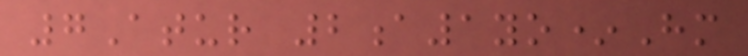7Atur 2a1yo*Hm
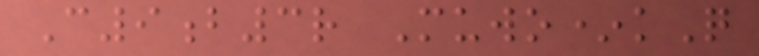C9b3r Muwo*kQ
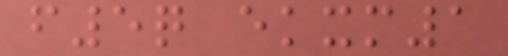f5q ekxm1
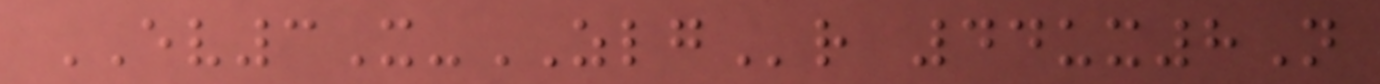EV3X-ZLGr 44ux8N
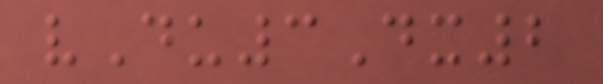vDu3Dx2
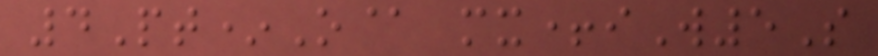4Pt*O@ mx+iW5S
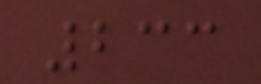233
